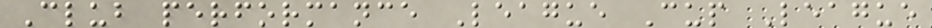Club performance League Cup League
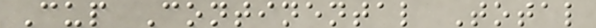Cup Continental Total
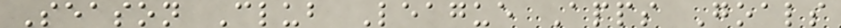Season Club League Apps Goals
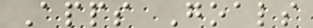Apps Goals
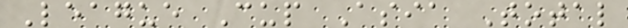League Cup Asia Total
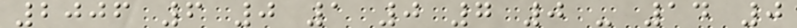2006 6 0 1 0 7 0 - 14 0
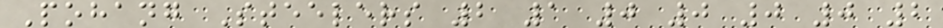Pohang Steelers 2 1 0 0 0 0 2
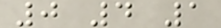0 4 1
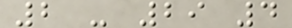2 - 29 4
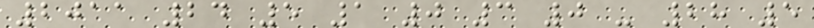2011 24 5 1 0 3 0 - 28 5
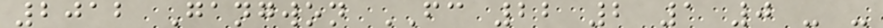2012 Gangwon FC 22 2 1 0 - -
